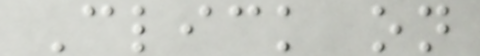Click on
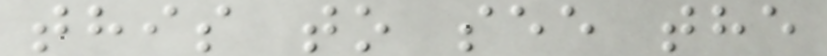this to see the
